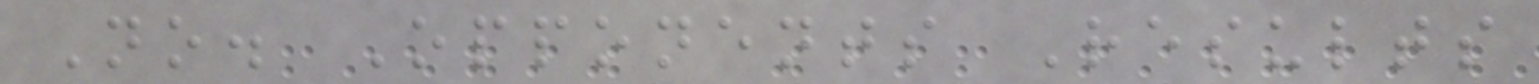No. Opponents Results
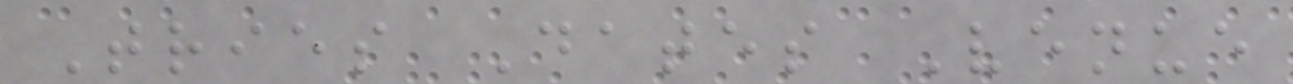Tries Dates Venue
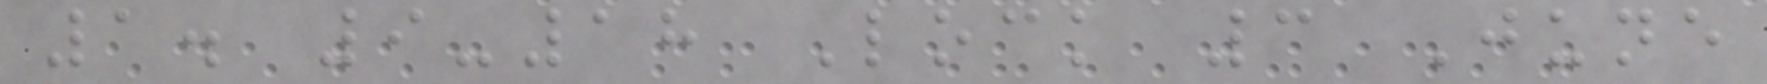1. 9-18 Lock 3 June
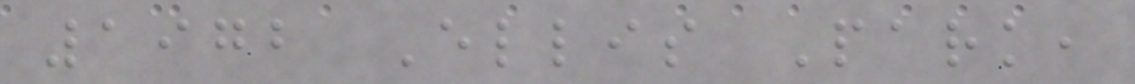1972 Ellis Park,
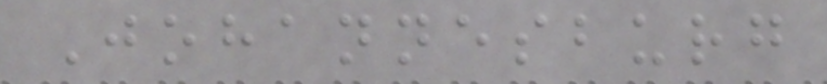Johannesburg
